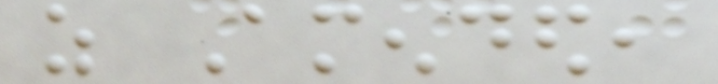as Amended,
